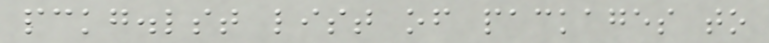pckg.lst list of packages to
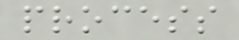process
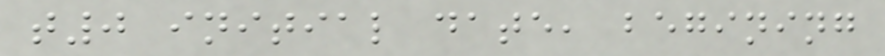t0 initial date, begining
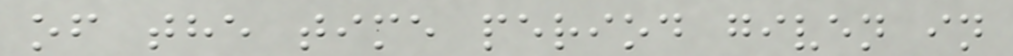of the time period given in
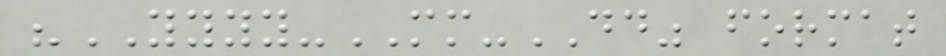"YYYY-MM-DD" format
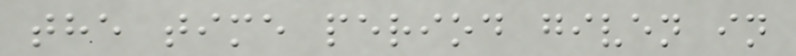the time period given in
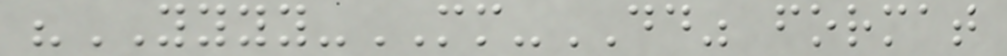"YYYY-MM-DD" format
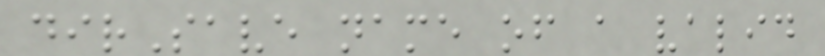dirSave name of a valid
